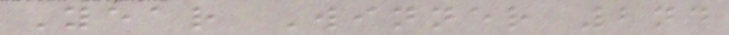Year Winner 2nd
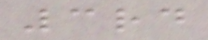3rd
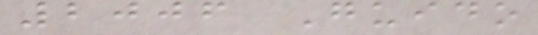2006 Guido
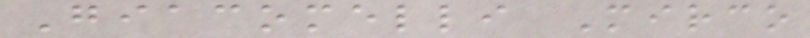Giacomelli Mirco
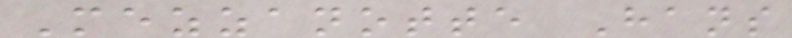Mezzanotte Hans
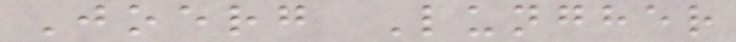Joerg Lungher
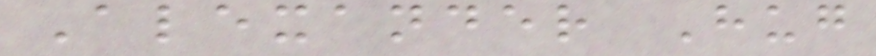Alexander Hug
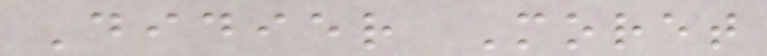Didier Moret
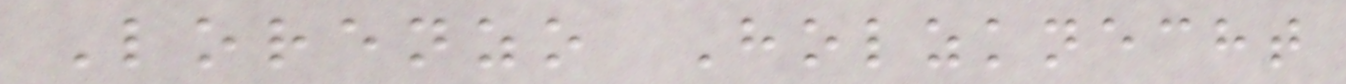Lorenzo Holzknecht
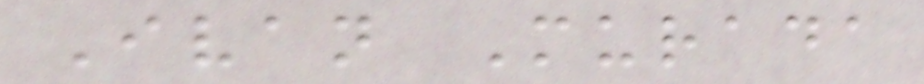Ivan Murada
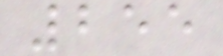255
